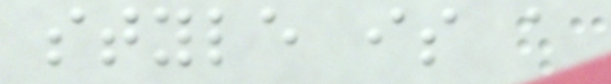style is a
